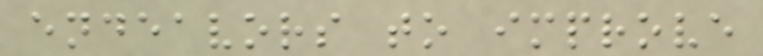endeavors to improve
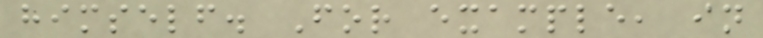himself. For example, in
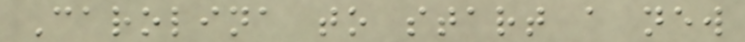Carolina to start a new
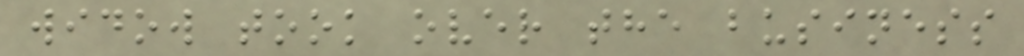widow took over the business
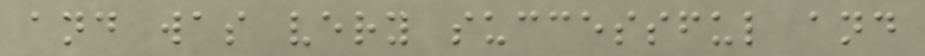and was very successful and
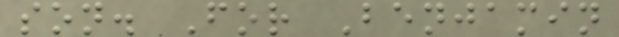son. For Benjamin
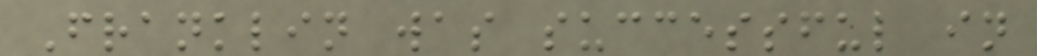Franklin was successful in
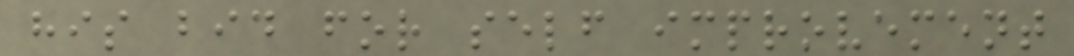his bid for self improvement
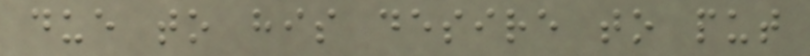due to his desire to put
